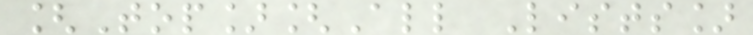[Top][All Lists]
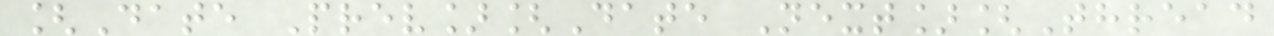[Date Prev][Date Next][Thread
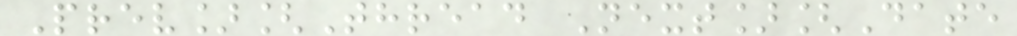Prev][Thread Next][Date
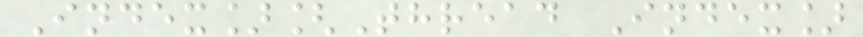Index][Thread Index]
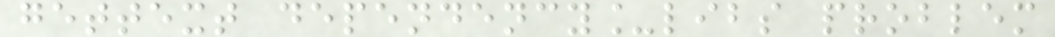gettext dependency_libs problem
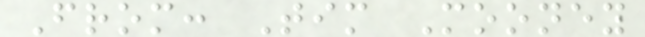From: Tim Mooney
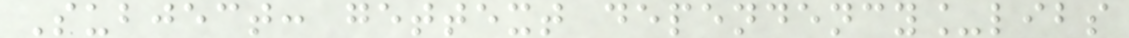Subject: gettext dependency_libs
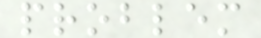problem
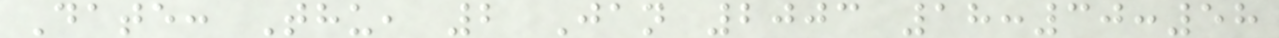Date: Thu, 2 Jan 2003 18:30:58
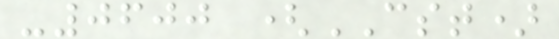-0600 (CST)
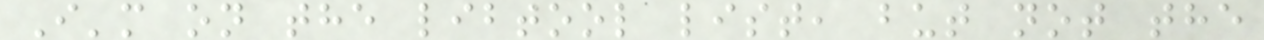I'm on the libtool list, but not the
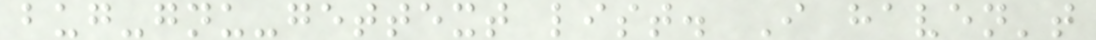bug-gnu-gettext list. I haven't
